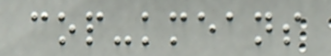cop-kmeans
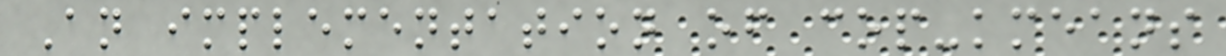An implementation of cop-kmeans
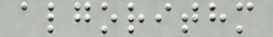algorithm
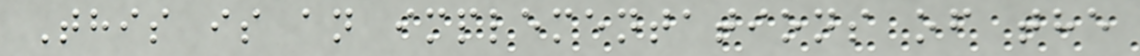This is an implementations of the
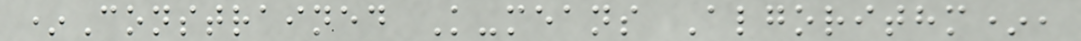*Constrained K-means Algorithm*,
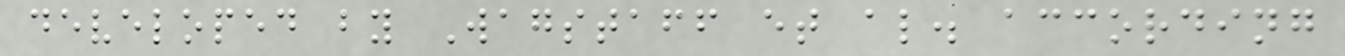developed by Wagstaff et al. according
